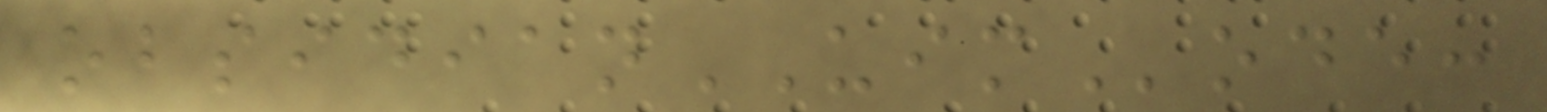obsidianUIMode:
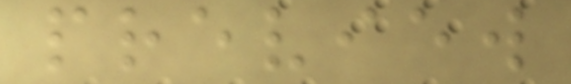preview
